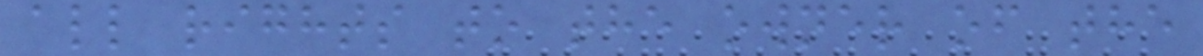all rights to the owner of the
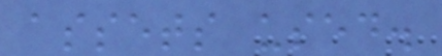assets used.
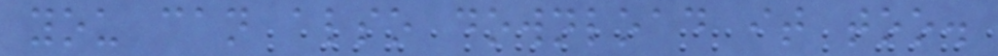you can also download it too.
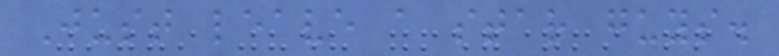Just leave a star guys.
